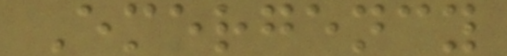Emergency
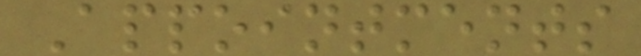Appointments
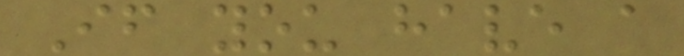If you have a
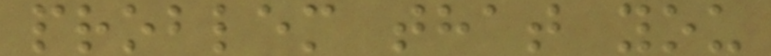problem that you
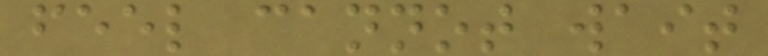feel cannot wait
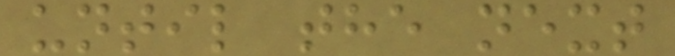until the next
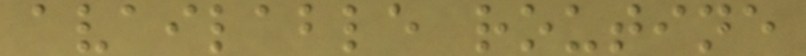available routine
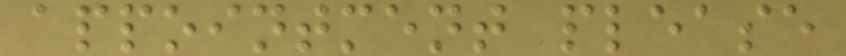appointment please
